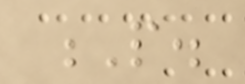P.
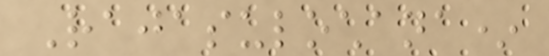Rajasulochana*
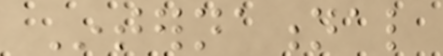International
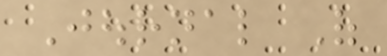Journal Of
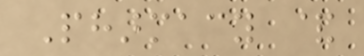Pharmacy &
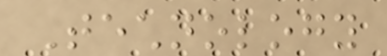Technology
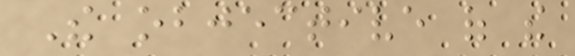The objective of the
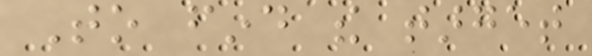To find the target
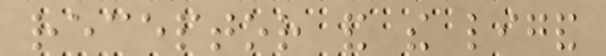receptor and the ligand
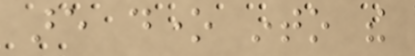are done into the
